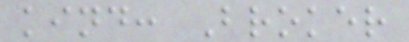kind: Broker
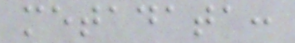metadata:
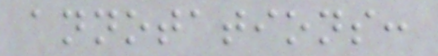annotations:
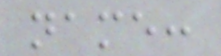name:
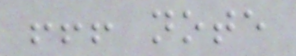!!! note
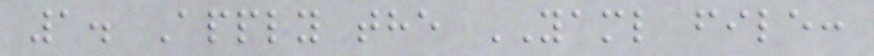1. Apply the YAML file:
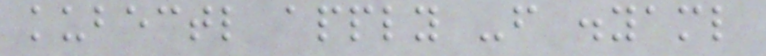kubectl apply -f .yaml
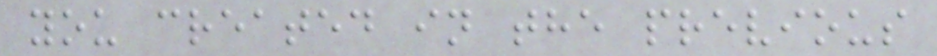you created in the previous
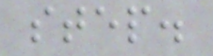step.
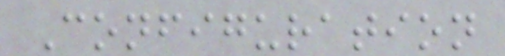Configuration
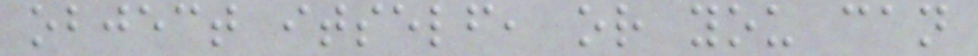object itself, or you can
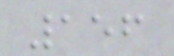156
